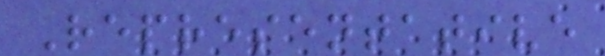Representative
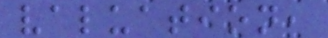valuation,
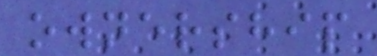ownership
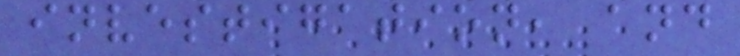investigation, and
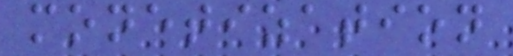monetization
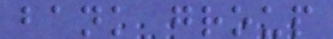bank group
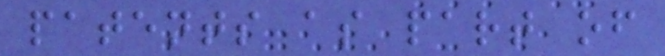patents as part of
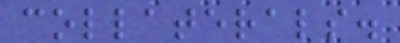collaterals.
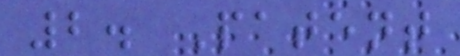2. Patent
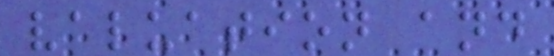valuation and
